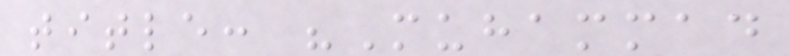title: "Muhammad
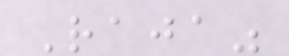Raja"
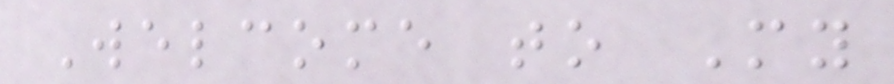Welcome to My
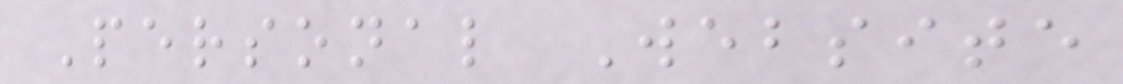Personal Website
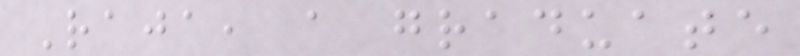Raja, a graduate
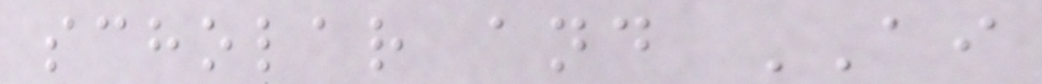scholar and AI
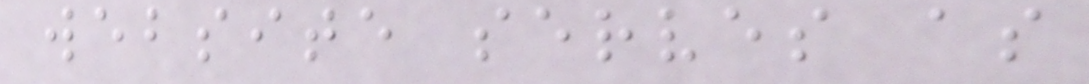website serves as
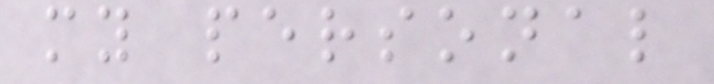my personal
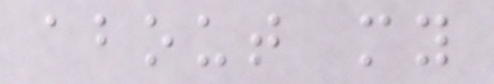about my
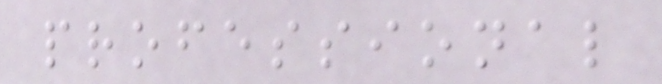professional
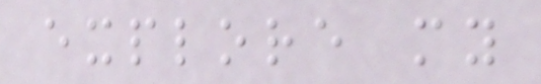explore my
